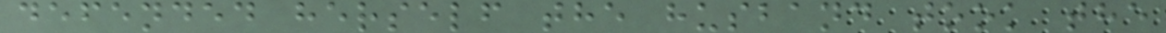defended herself the husband took the
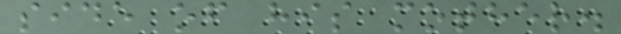side of his mother.
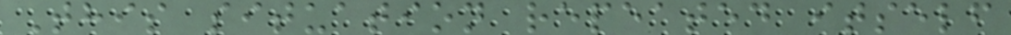This situation repeated itself
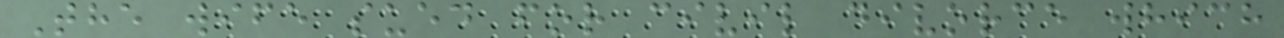The wife sued for civil divorce which
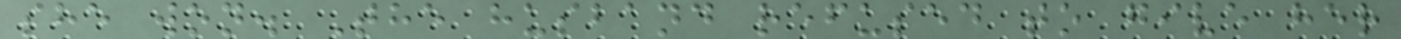she won. The husband refused to give her
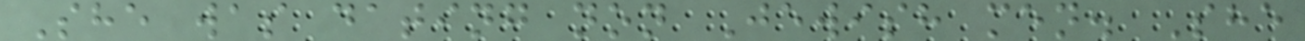She was dating non Jewish men. She
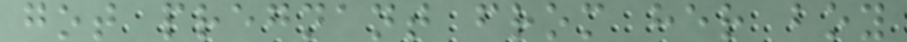got pregnant from her boy
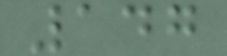147
